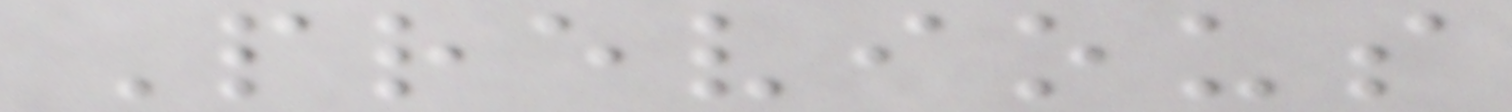Previous
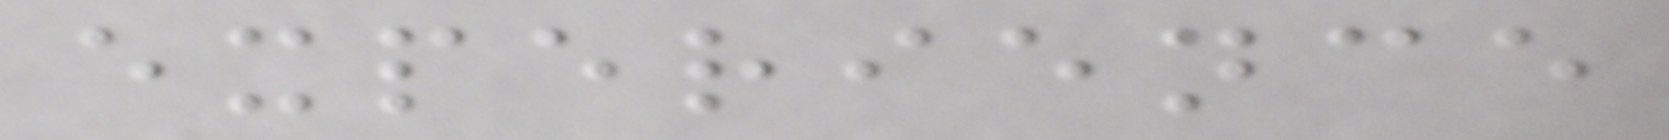experience
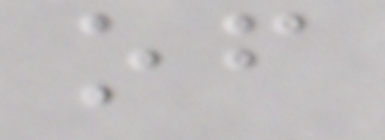of
